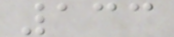133
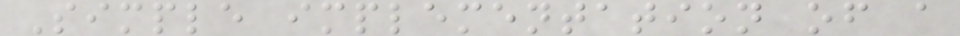Simple implementation of a
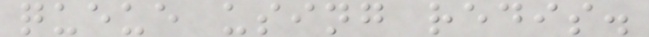queue using redis.
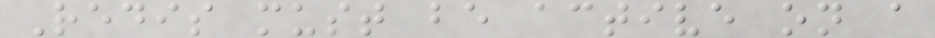Redis must be active on a
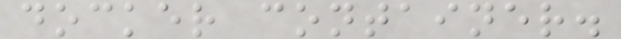docker container.
